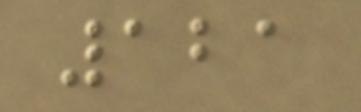121
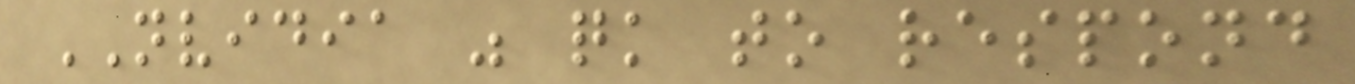NVIDIA was quick to respond
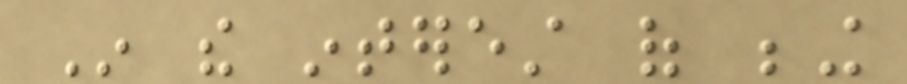In the interest of being
